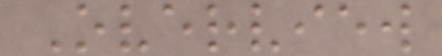Overview
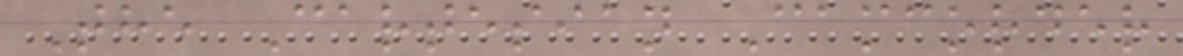The Cartesian Camcorder
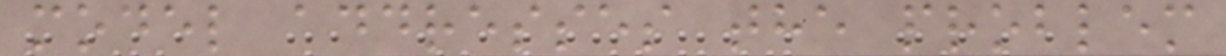model addresses the problem
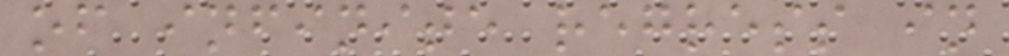of infinite regress in
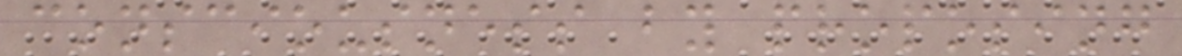consciousness by proposing
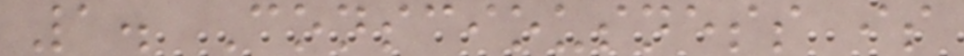1. Consciousness is
